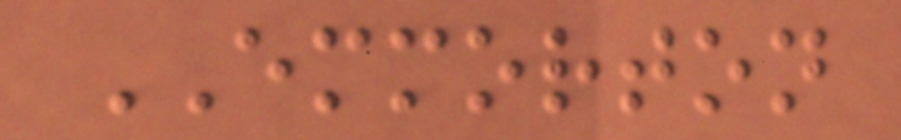EMMORTON
